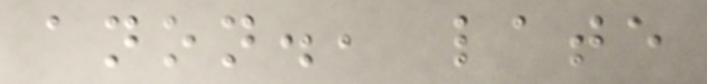anon., late
